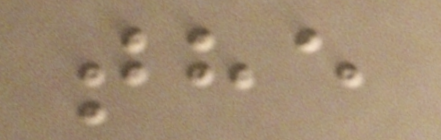the
